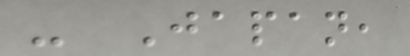- Japan,
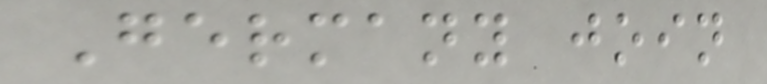Germany join
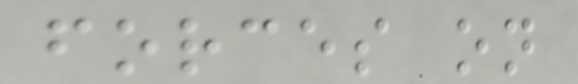forces on
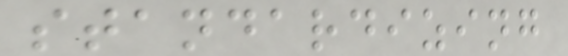standardizing
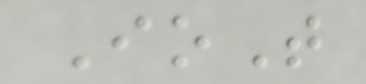IoT
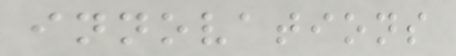innovations
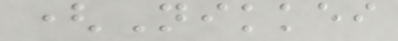(Nikkei
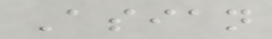Asian
